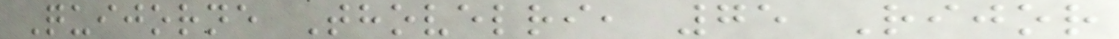Quijorne Thovelri, 75 Rijor
